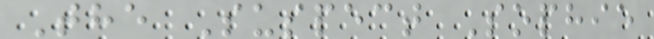The Suspect Sophie
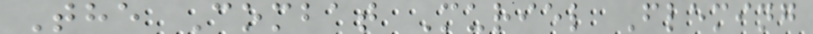The Combat Muriel Fleming
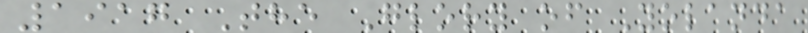1917 The Glory of Yolanda
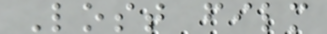Lost film
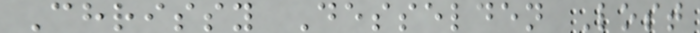Chrissy Desselden Lost
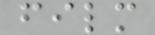film
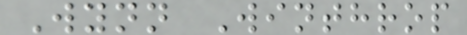Wynn Winthrop
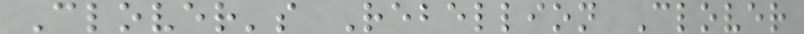Clover's Rebellion Clover
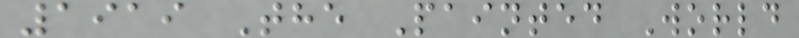1919 The Painted World
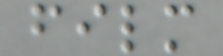film
